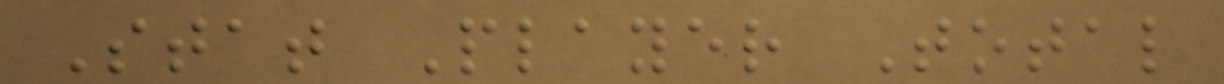Stat Player Total
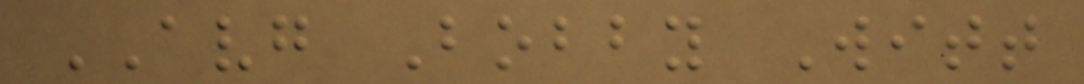AVG Bobby Witt
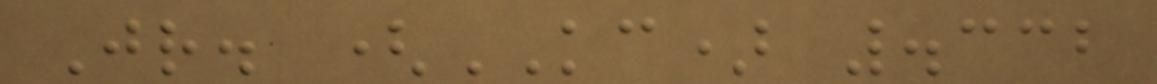Jr. (KC) .332
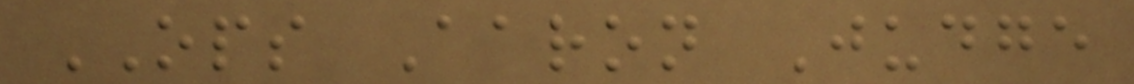OPS Aaron Judge
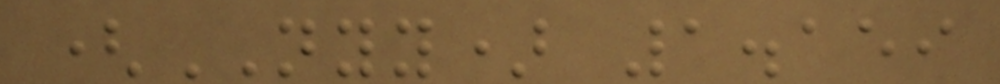(NYY) 1.159
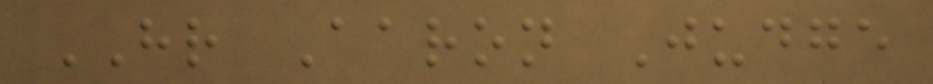HR Aaron Judge
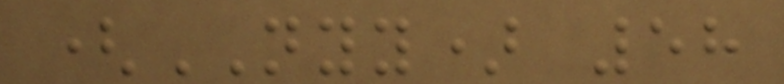(NYY) 58
